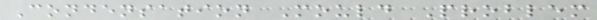Condensation Mould Problem
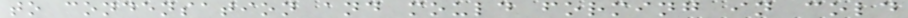to condensation and mould forming in cold
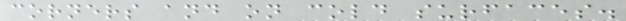corners and on cold surfaces.
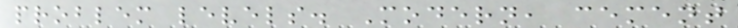problem levels. Modern, cement
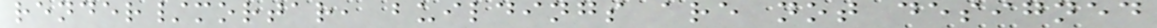render/mortar, buildings are not designed
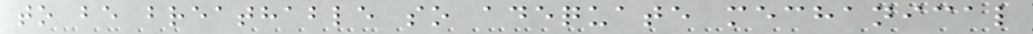to be breathable so adequate mechanical
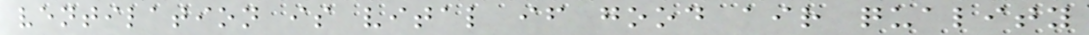ventilation is vital if good air quality
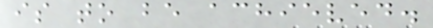is to be achieved.
